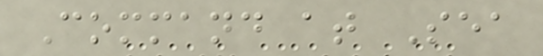Command at Sea
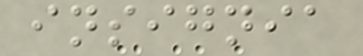insignia
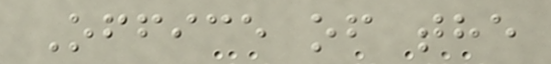Office of the
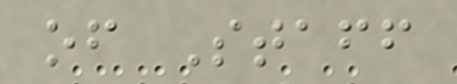of Staff
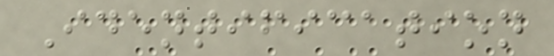Identification
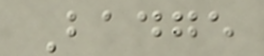Badge
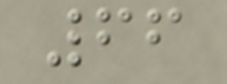66
